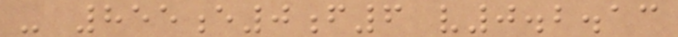- 855e0f6 v0.2.13
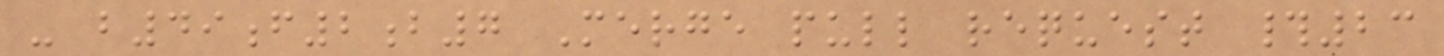- b49f2b7 Merge pull request #23
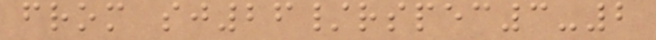from sj26/rspec3-2
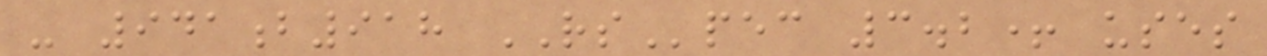- 941b918 RSpec 3.2+ uses
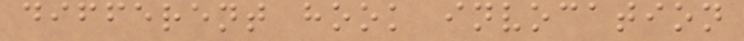different hook invocation
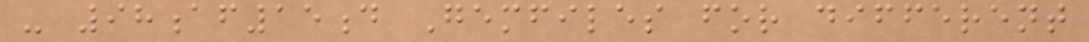- 98af15d Gemfiles for different
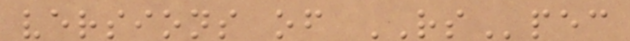versions of RSpec
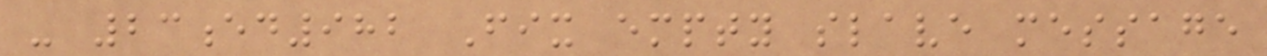- 23ed982 Fix empty slave message
